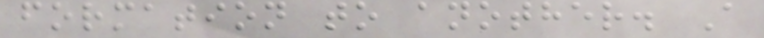formation to another. A
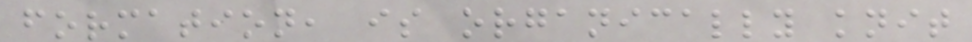formation, is organically knit
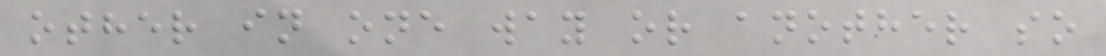other in one way or another so
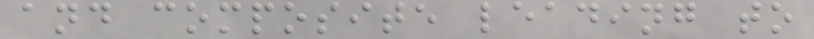and composite leading to
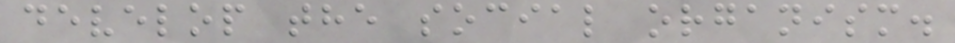develop the social organism.
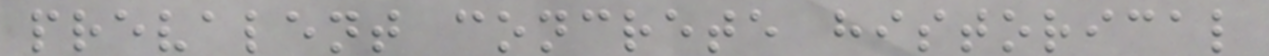prevalent concrete historical
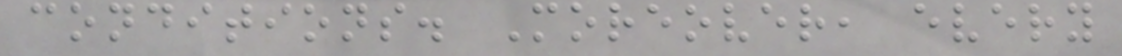conditions. Moreover, every
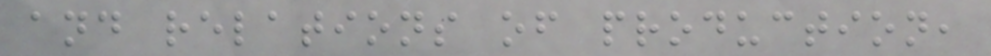and relations of production,
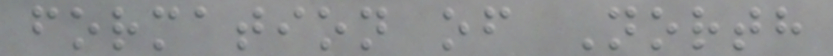formation of North
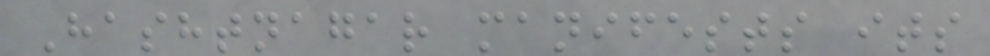Hashtnagar manifests its
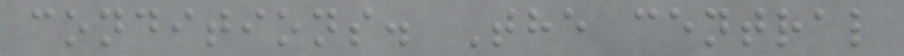conditions. The central
